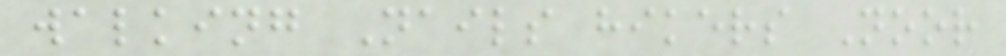walking Nails hikers Noor
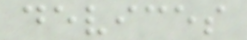devices
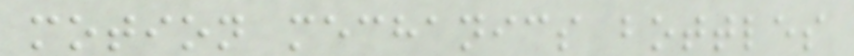motion mechanics bottles
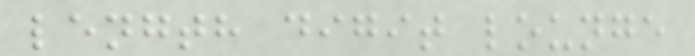length digit lounge
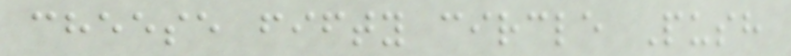cheese fifty circle Push
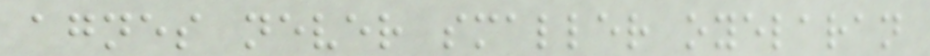agnes never smaller oyelaran
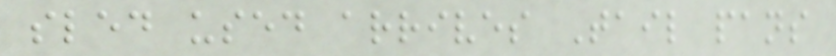sled used arrives Tail pans
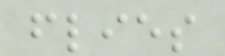flies
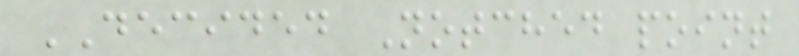DECIDED Notched point
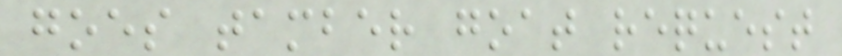goes tamber goat request
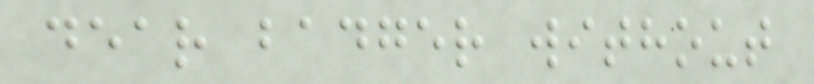dear badger without
